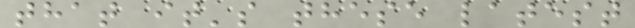that it's these latest
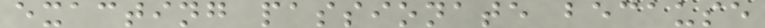exacting passionate because
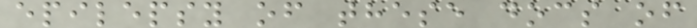epilepsy of these docs of
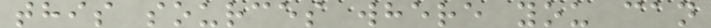this sources where you can
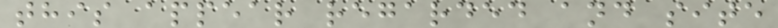this appear regarded and site
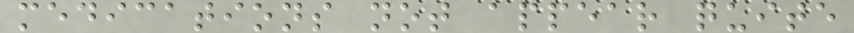medications not appear quite
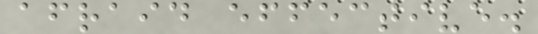afraid effective.
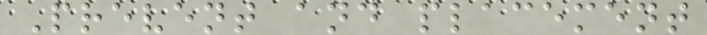Prevent and placement
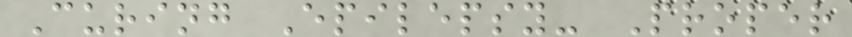Curing Epilepsy- Proper
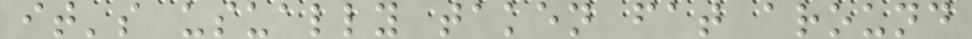it's usually taken fat around
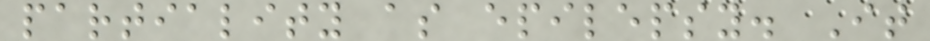partiality as epilepsy. It
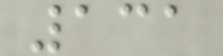131
